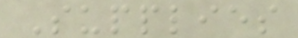Supplies
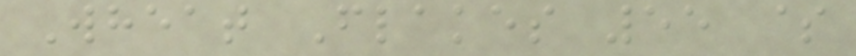Wheat Flakes 55 $
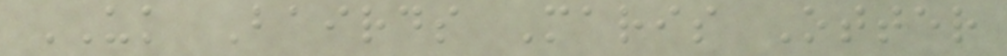UK Bairds Maris Otter
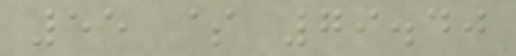55 $ 79.40
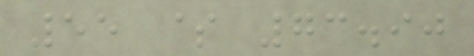55 $ 73.90
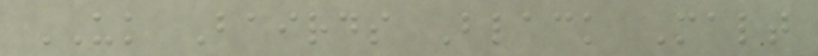UK Bairds Black Malt
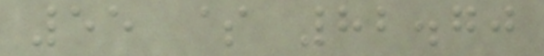55 $ 82.70
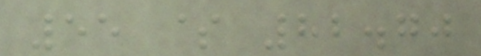55 $ 82.70
